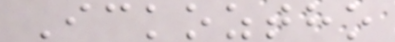Ickoztho
